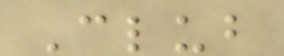Club
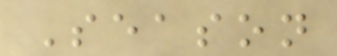Season
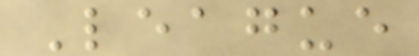League
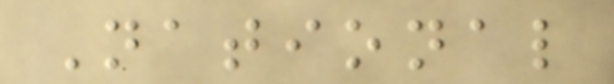National
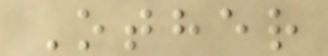Other
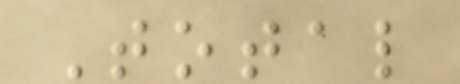Total
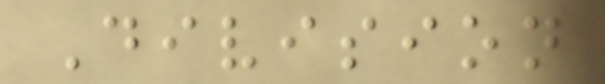Division
